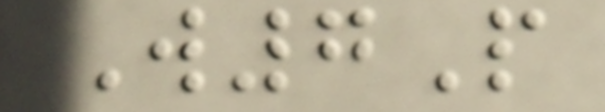W7P
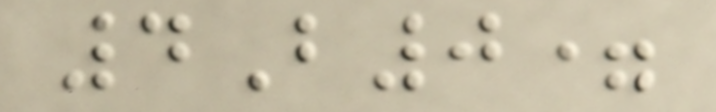4B0=
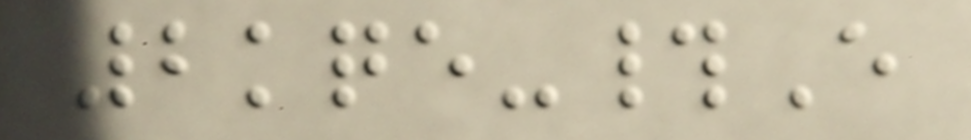2kqe-#E
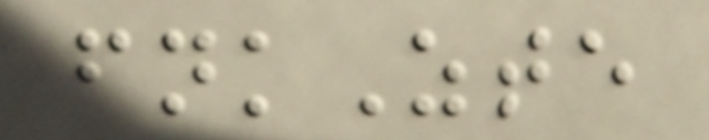fnkZte
